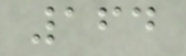164
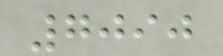7090
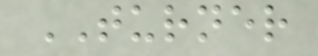TURNER
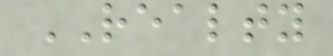REALTY
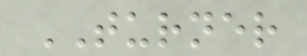TURNER
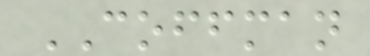COFFMAN
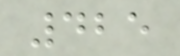425
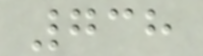738
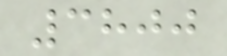3800
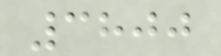3800
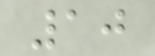10
